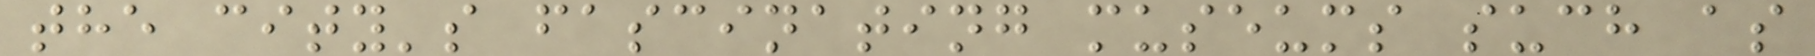the city's fascinating museums such as
